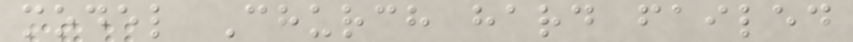model Church hard failed
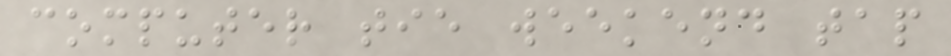computer tie weekend tap
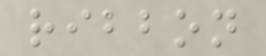ribbon
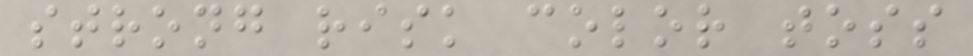strong risk color toss
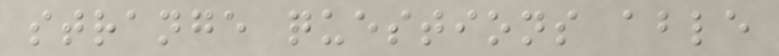strange questions able
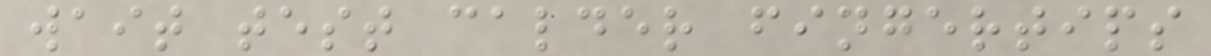wait test calder fingertips
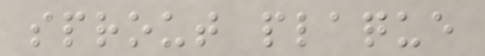sprout plaque
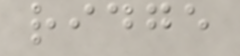ridge
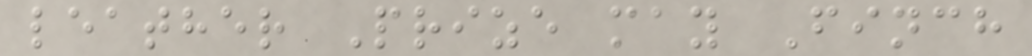leather Prize may Finch
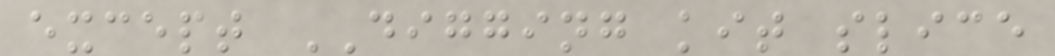except DIGGING kit slice
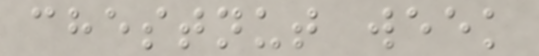chestnut week
